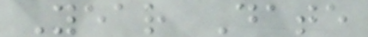Year Date
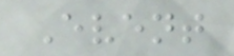Event
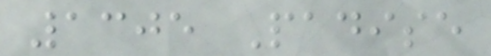1305 Padise
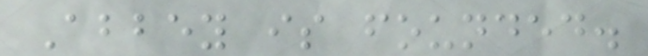Abbey is founded.
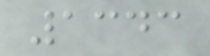1343
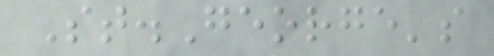St.George's
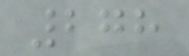278
